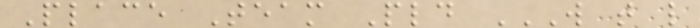Place Team Pld W T L
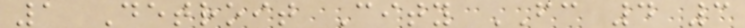1 Detroit City FC 4 3
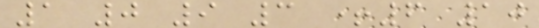1 0 9 3 +6 10
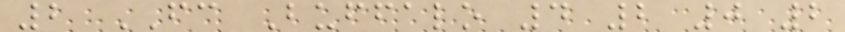2 FC Buffalo 4 2 0 2
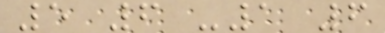5 6 -1 6
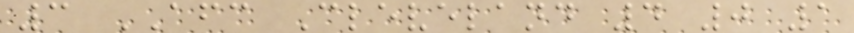3 AFC Cleveland 4 0 1
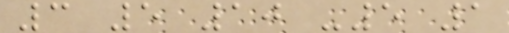3 5 10 -5 1
